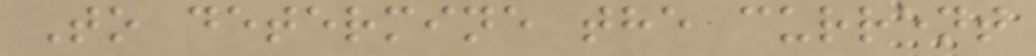To determine the current
